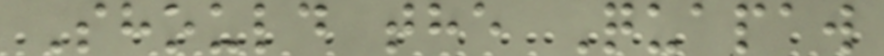Should the Quapaw
